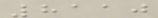8110
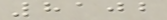8102
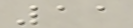11
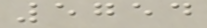5754
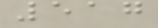517
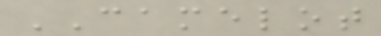CAMELOT
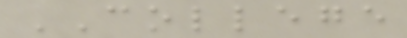COLLEGE
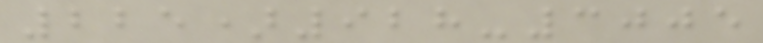225)928-3005
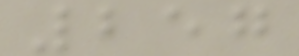257
